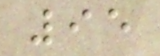95
